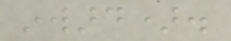inward).
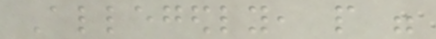Allegedly, people were
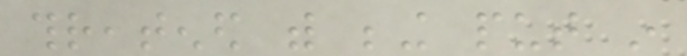threatened with being put in
